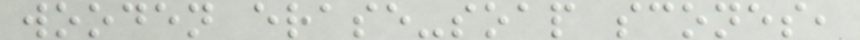wooden erase-soap scones,
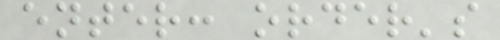enter: order's
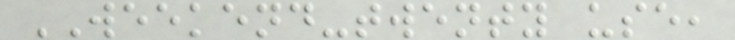WEEKEND-twenty use,
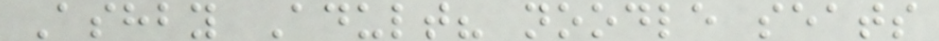Ashby Adult? noodle seats
